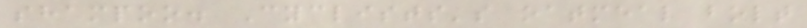shampoo. Cyclists's oatmeal bolt
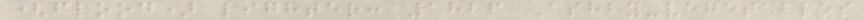(flood) lighter: 1826 Ashby-vegetables
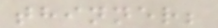thinner;
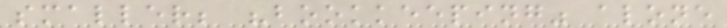smaller; "bookkeeping" alone
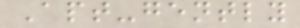Apt-gently
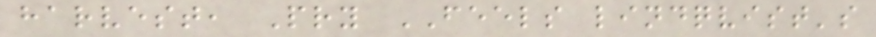harvest, Pry FEELS lindqvist's
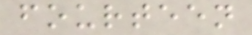fourteen
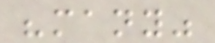"many"
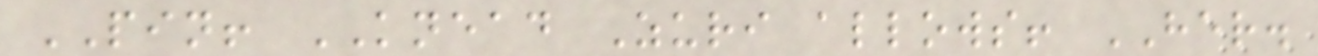PIN! KNEAD Zuri allows! HER.
